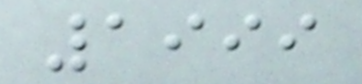1999
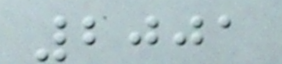2001
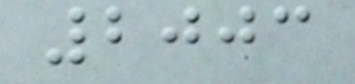2003
